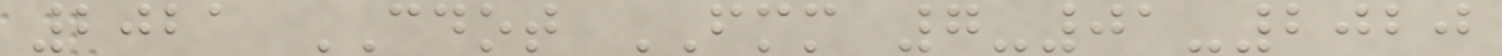2021 CDOT FMM 7-01-2020
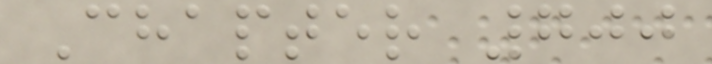Chapter 700
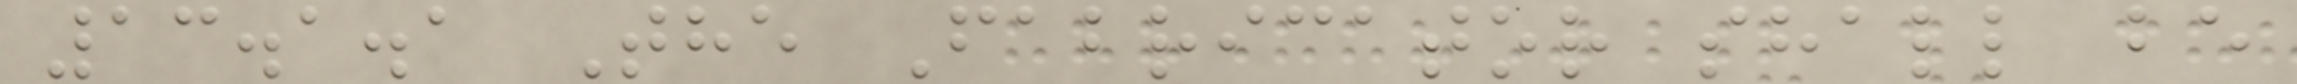13.1.1 The Fabricator shall be
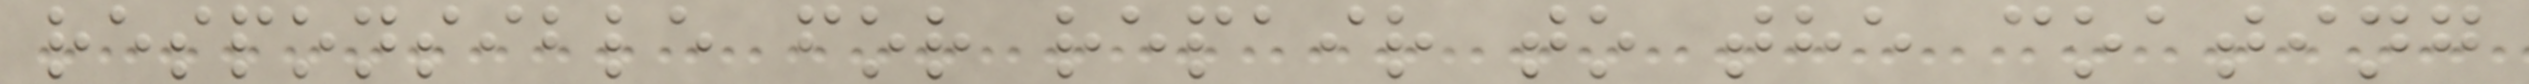responsible for repair to the coating
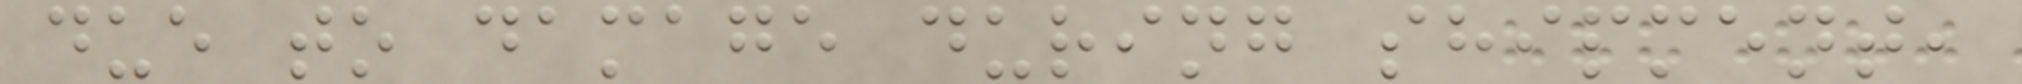due to damage during shipment,
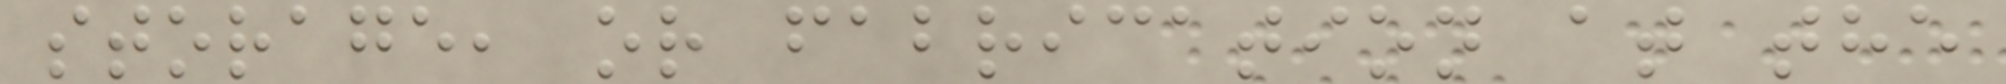storage, or fabrication at the
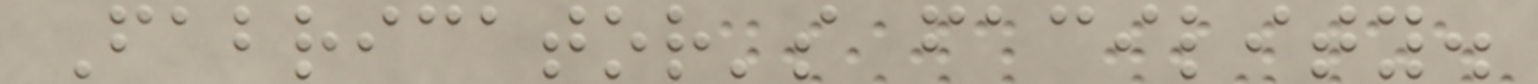Fabricator's facility.
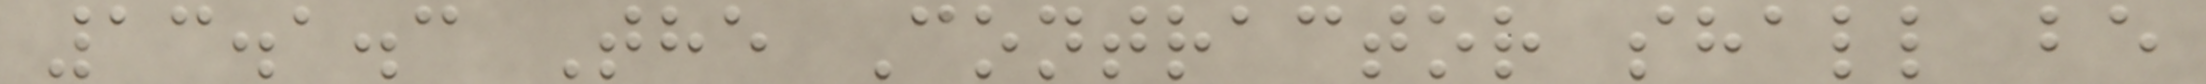13.1.3 The Contractor shall be
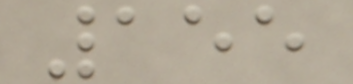155
